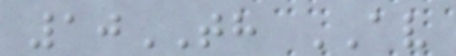10TH AV
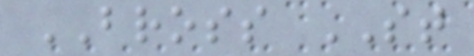BROSS ST
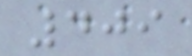409
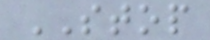STOP
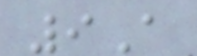9A
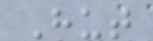Hut
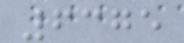6375
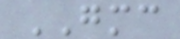GMC
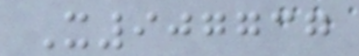X907737
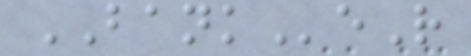BANKeR
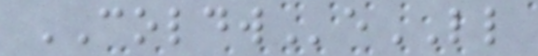COLDWeLL
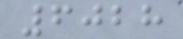6028
